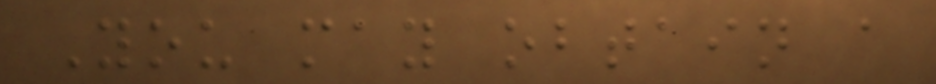You may obtain a
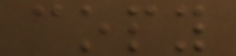copy
